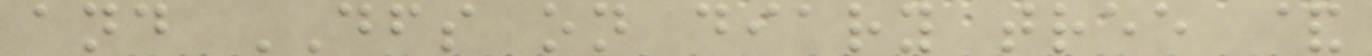and DFS on diary tree &
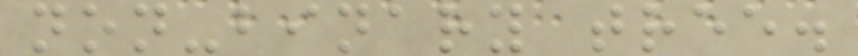non-binary tree.
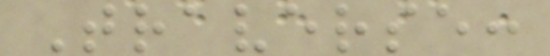Traverse:
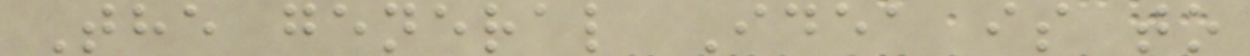The general Idea is to
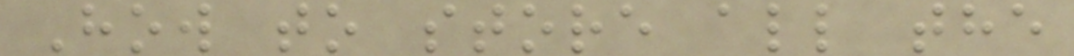How to store all the
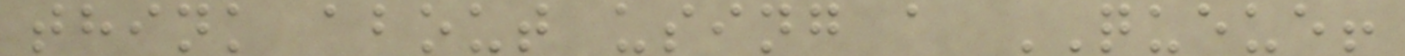think about using a QUEUE!
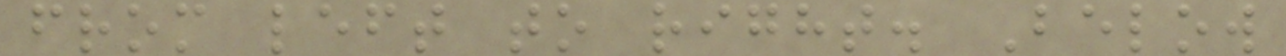from left to right. Below
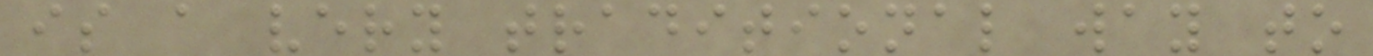is a very traditional way to
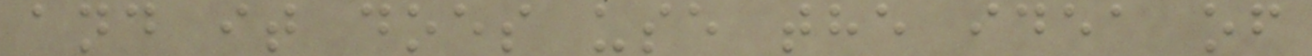and it does use the idea of
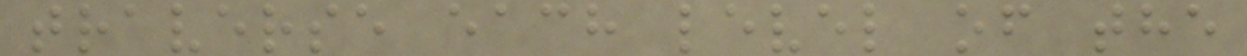traverse each level of the
